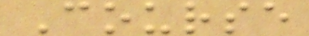Course
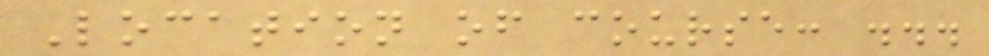Location of course: ...
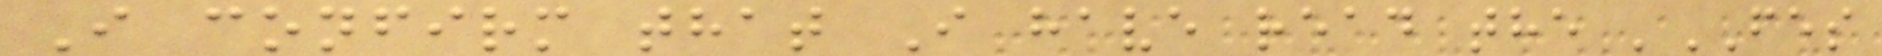I confirm that I have read the 'FES
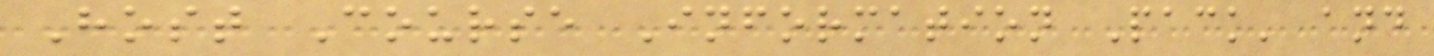Host Course Information Pack' and
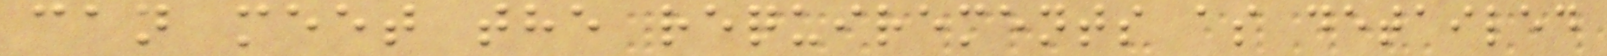can meet the requirements as detailed
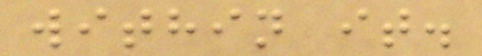within it.
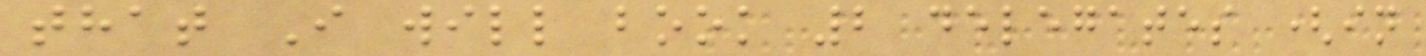that I will book 2 delegates (in
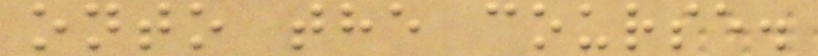onto the course.
